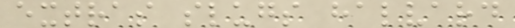extras slugs halvard
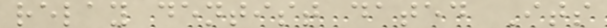relay dentist dated Its
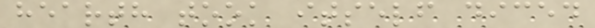hearth took itself diced
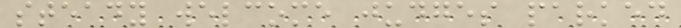steady welcome judges parked
